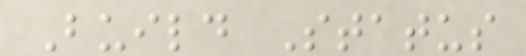Build Status
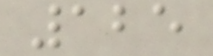125
